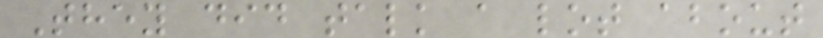They did talk a lot about
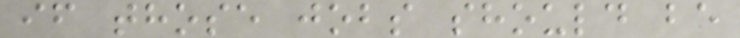if those jobs should be
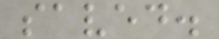saved.
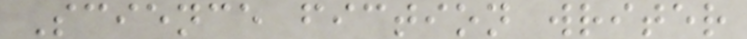Science fiction writer
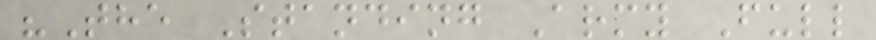"The Standing Army Full
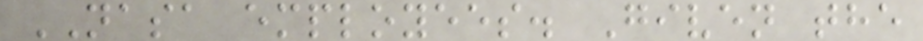NASA employees. Given the
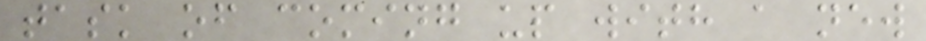task of coming up with a new
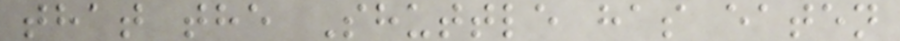that the Shuttle has eaten
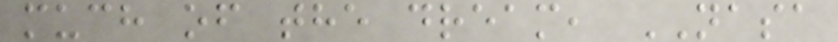much of the dream, NASA
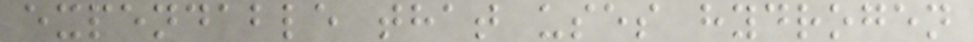expendable that uses hydrogen
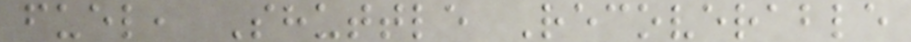fuel, Shuttle Recoverable
